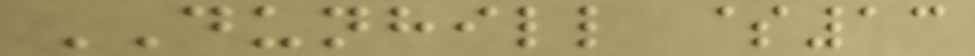DUNHILL $13
